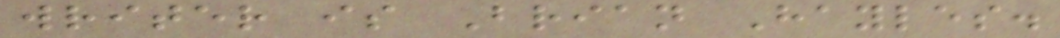writer is Brian Hayles.
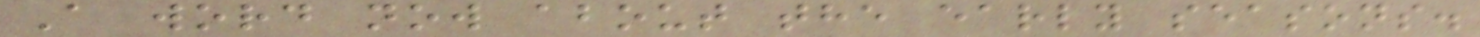A word now about the early seasons.
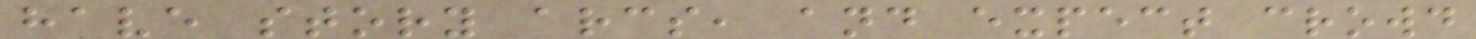have story arcs, and expect crowd
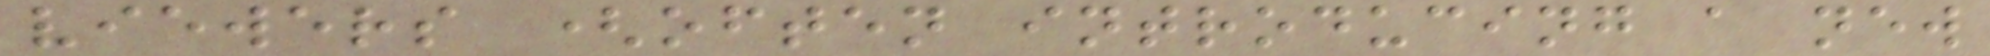viewers (often introducing a new
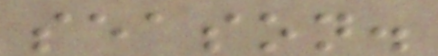season.
